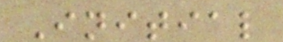Initial
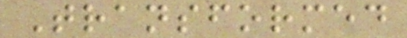Transformed
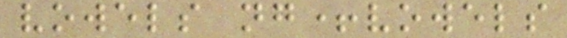vowels ng+vowels
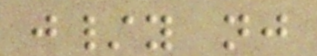j/y nj
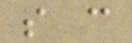s c
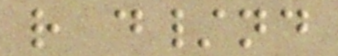r d/nd
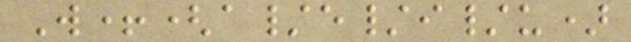W+(a/e/i/u)
